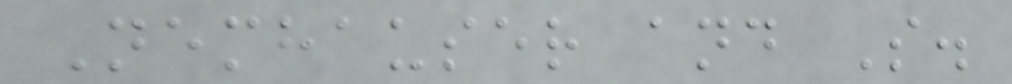Nemhauser and S.
